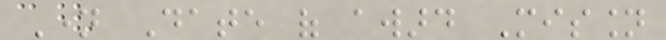Name Date of award Mission
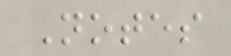Notes
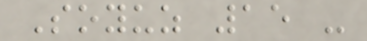Soyuz 15 -
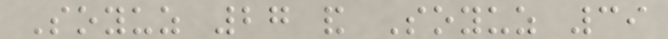Soyuz 27 and Soyuz 39
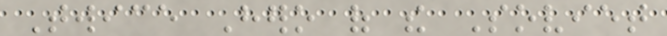Twice Hero of the Soviet
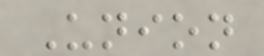Union
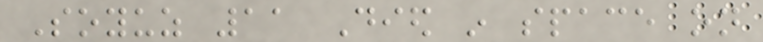Soyuz 11 Died in space on
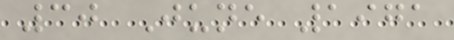30 June 1971
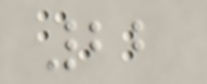22
